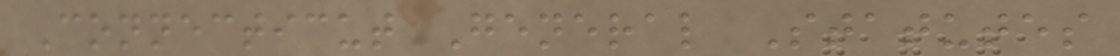Connecticut General Statutes
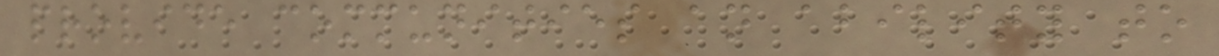provide communities an ability to
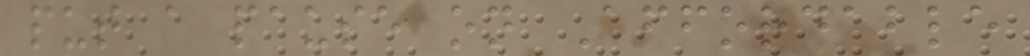put a pause on Affordable
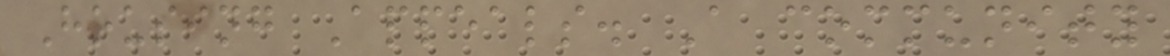Housing Appeals. A community
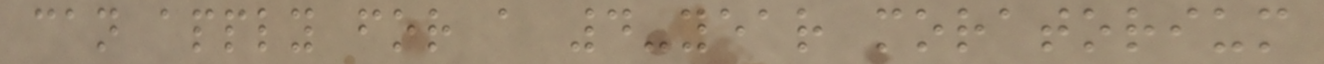can apply for a 4-year moratorium
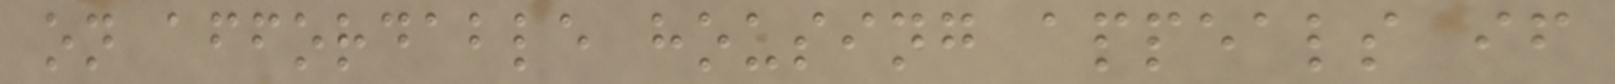on affordable housing appeals if
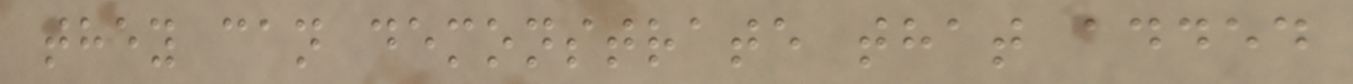they can demonstrate that added
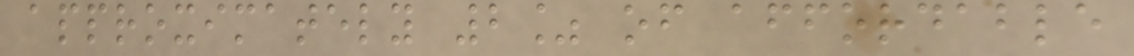approximately 2% of affordable
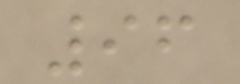96
